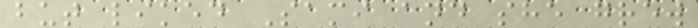but liked Sami and she grew
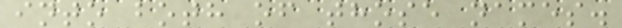into both of those names.
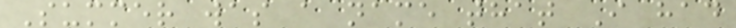Summer was a name that I had
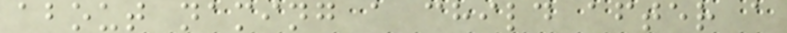about naming a child after a
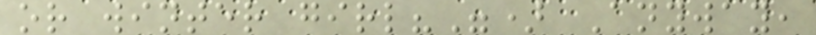or winter girl?") Anyway,
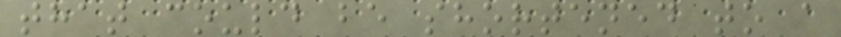that could be shortened to a
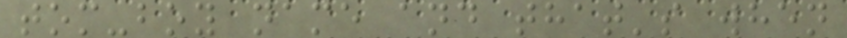tom-boy name and that's when
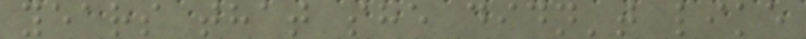years that she didn't like
